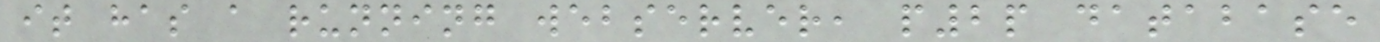it has a running webserver, p2p database
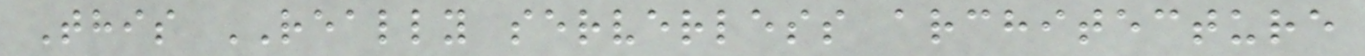This REALLY serverless architecture
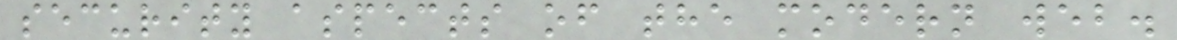security aspects of the modern web.
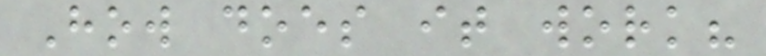How does it work?
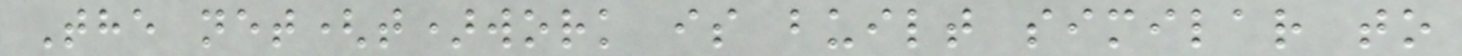The net(t)work is built similar to
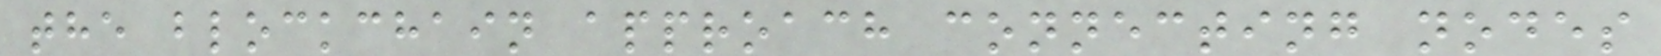the blockchain approach connecting nodes
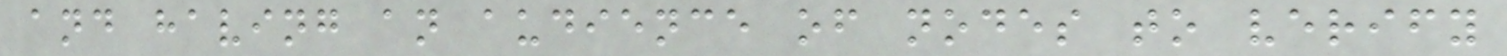and having an audience of nodes to verify
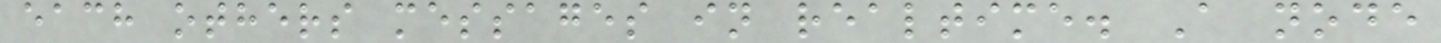each others messages in realtime. A node
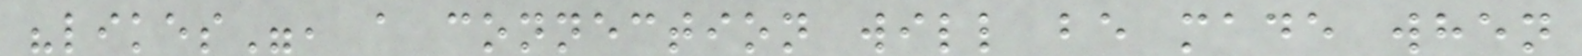"likes", a connection will be made when
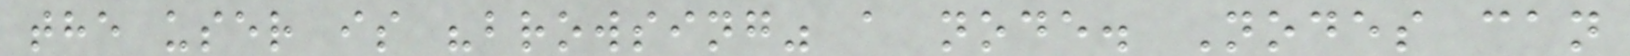the user is "browsing" a node. Nodes can
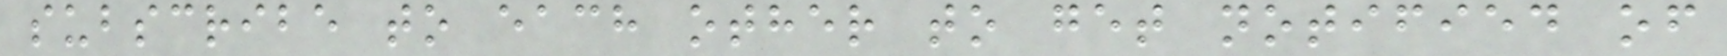subscribe to each other to get notified of
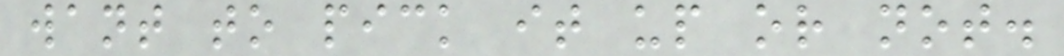want to pick it up or not.
